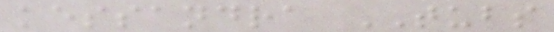kessandra TUBS
